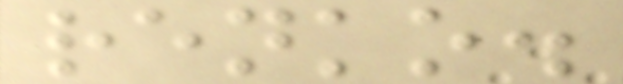renko.
